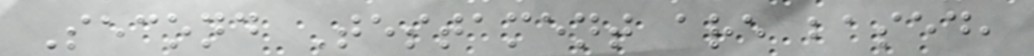Second Testament are based,
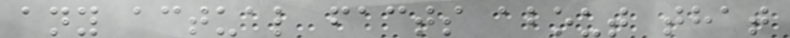any actual facts about that
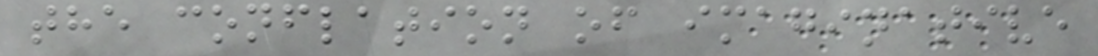the conflation of imaginative
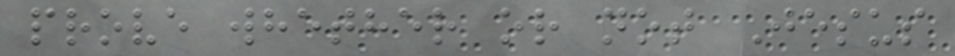prove whether or not Jesus
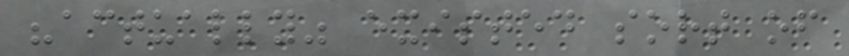"actually" existed sort of
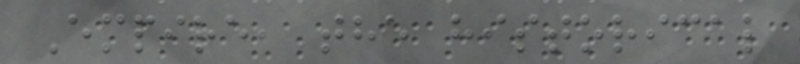Empire, the historical
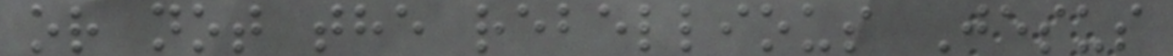or not the rebellious Jesus
